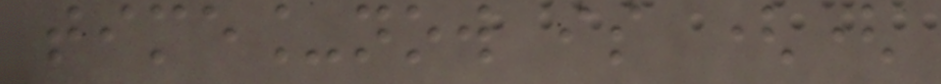time_now is ((
